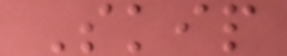Skip
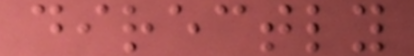directly
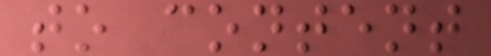to content
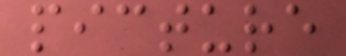picture
